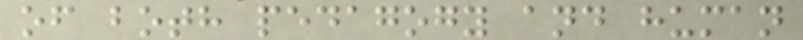of both pedagogy and human
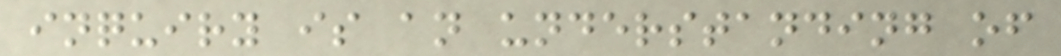inquiry is an understanding of
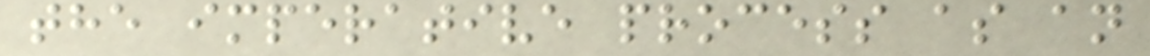the imperative process as an
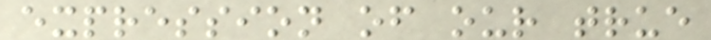expression of our true
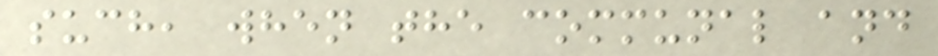such, when the communal and
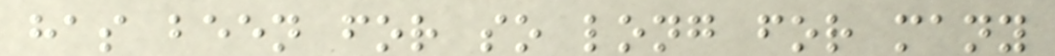has been for so long for many
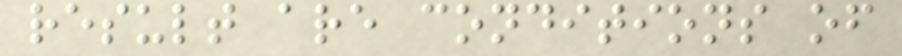result are conditions of
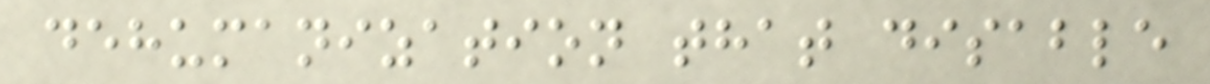dehumanization that disable
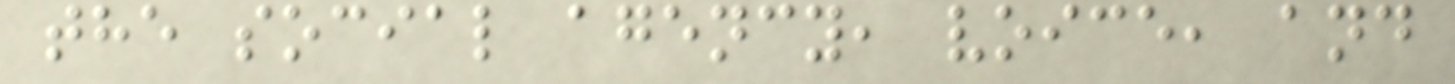the social agency, voice, and
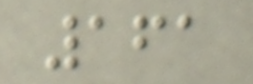161
